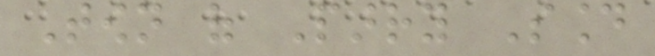Town of Parry Sound
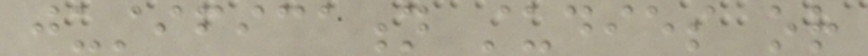justification studies or
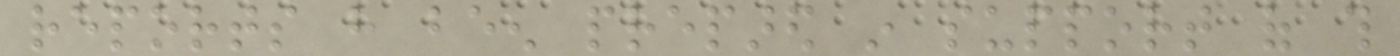reports have been prepared in support of this
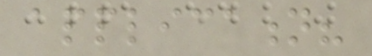application?
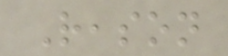Reason
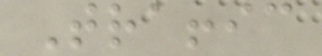Traffic
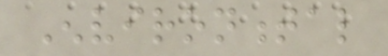Environmental
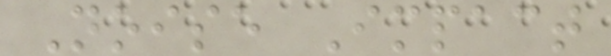Noise Impact
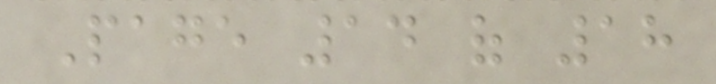Page 14 of 18
